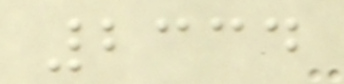2334
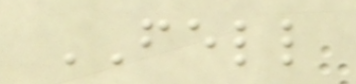FELL
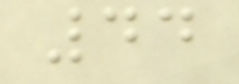44
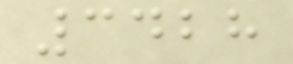3428
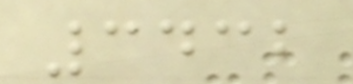3432
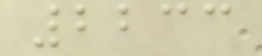2233
